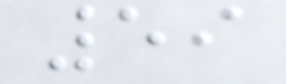59
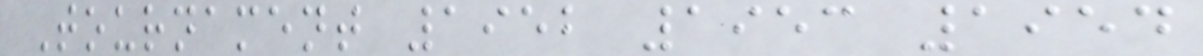Tournament 1952 1953 1954
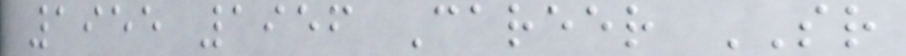1955 1956 Career SR
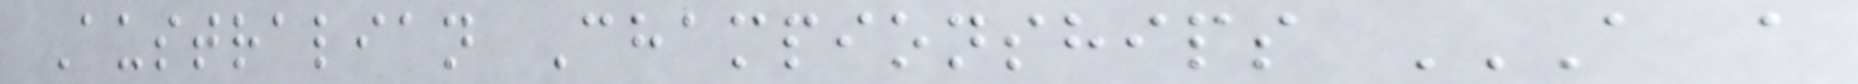Australian Championships A A
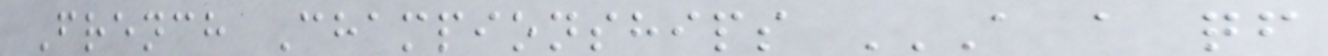French Championships A A QF
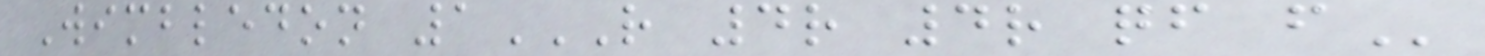Wimbledon 1R 4R 4R QF F
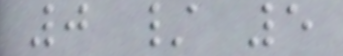0 / 5
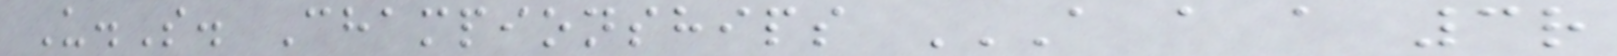U.S. Championships A A A 3R
